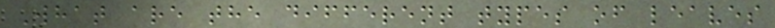What are the different types of leaves
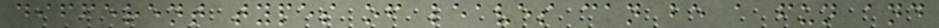different types of leaves can be a fun and
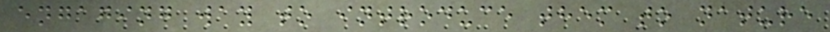engaging way to introduce them to nature
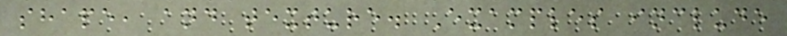shape, and texture. Examples include
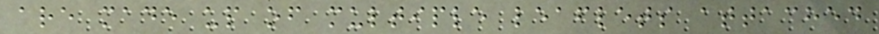are made up of multiple leaflets attached
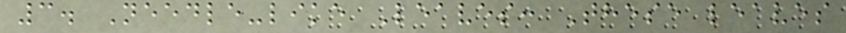3. Needle-like Leaves: These leaves
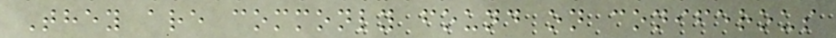They are commonly found on coniferous
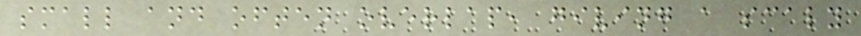small and often overlap, giving a scaly
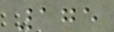175
